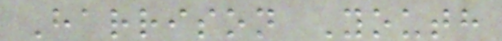Harrison Youth
